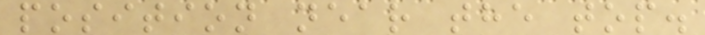position near the top.
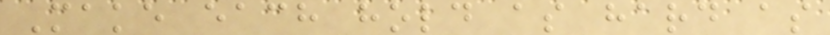Make each hold as hard as
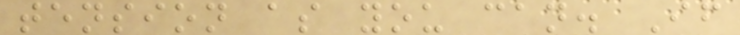tension as you can. If
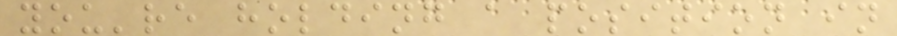you're holding a position in
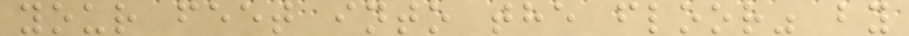your feet into the floor" by
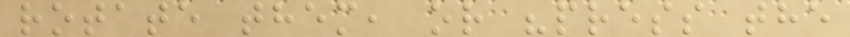rotate them, or "press the
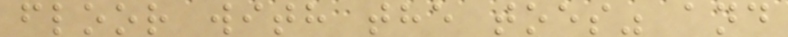floor with the toes" and
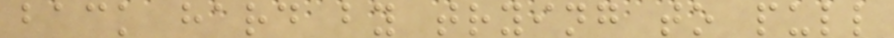back hard by trying to pull
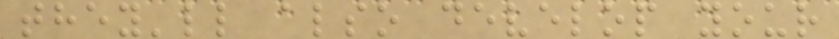they'll also develop your
